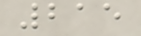215
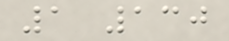1 130
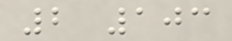2 103
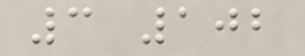3 102
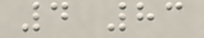4 83
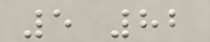5 82
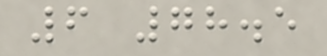6 78.5
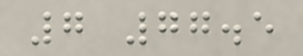7 77.5
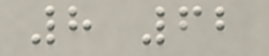8 62
